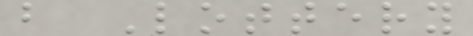b Lottery
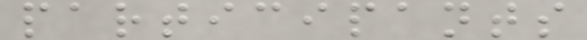participants
